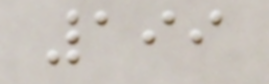199
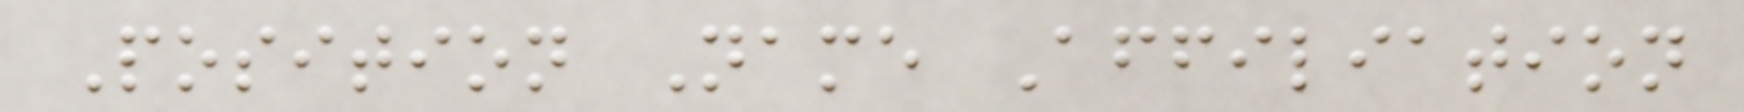Position Name Affiliation
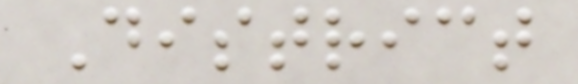District
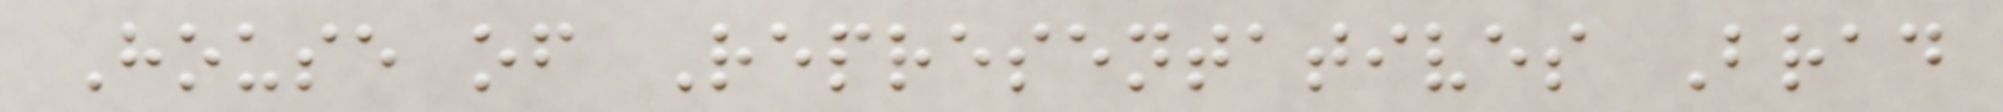House of Representatives Brad
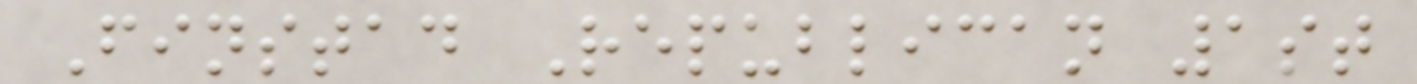Finstad Republican 1st
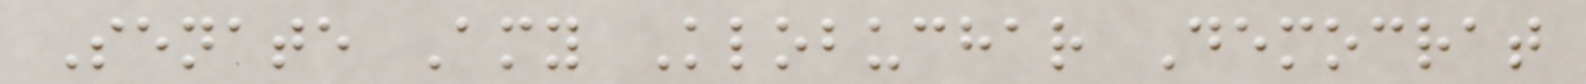Senate Amy Klobuchar Democrat
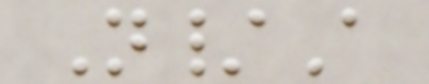N/A
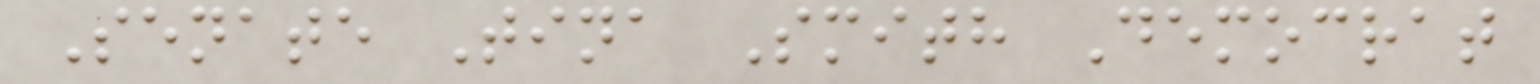Senate Tina Smith Democrat
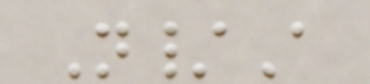N/A
